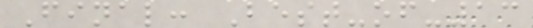Final: Best-of-13
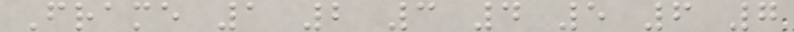Frame 1 2 3 4 5 6 7
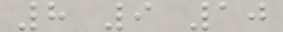8 9 10
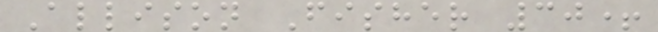Allison Fisher 30+
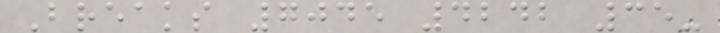Breaks 7045 4242 35-
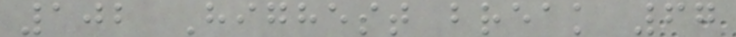102 Highest break 67
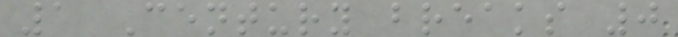1 Century breaks 0
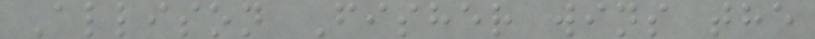Allison Fisher wins the
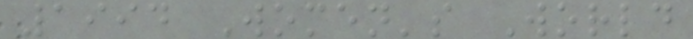1994 Women's World
